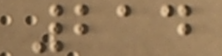214
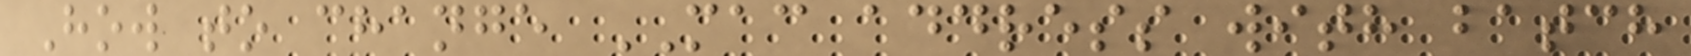How to change MAC address with batch
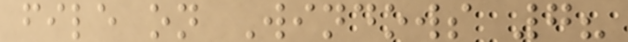file on Windows 7?
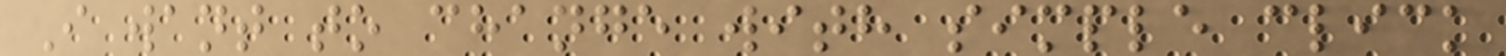I want to change with simple click
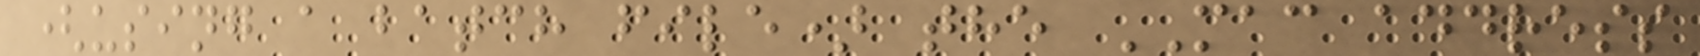(using a batch file) the MAC address
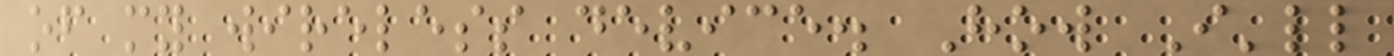of my wireless device. How I'll
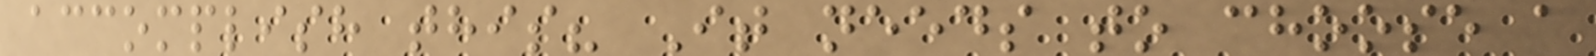accomplish this? It needs to choose a
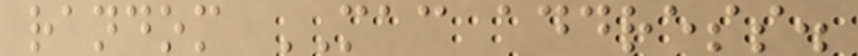random MAC address.
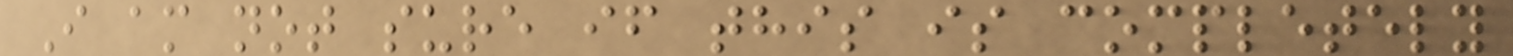I am not sure if this is completely
